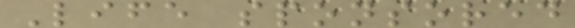Life sponsored
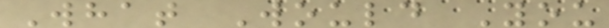What Would You
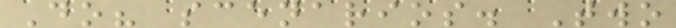Do? scenarios. Two
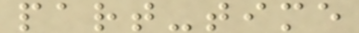part-time
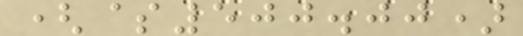($500.00)
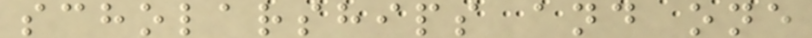scholarships and one
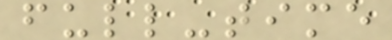full-time
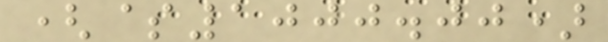($1000.00)
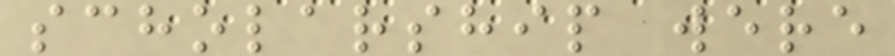scholarship were
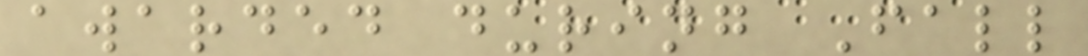awarded during Fall
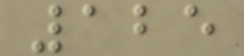125
